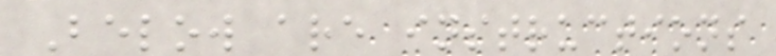Below are instructions
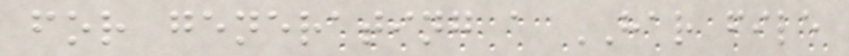for generating a HAR file
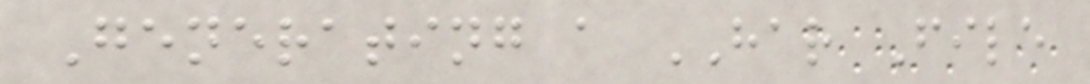Generating a HAR File
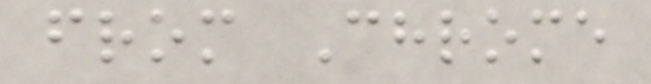from Chrome
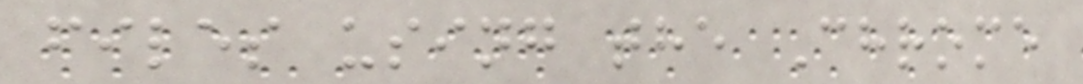files using the Chrome
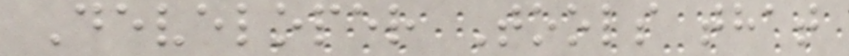Developer Tools that
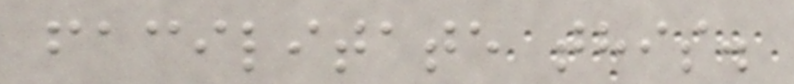facilitate this.
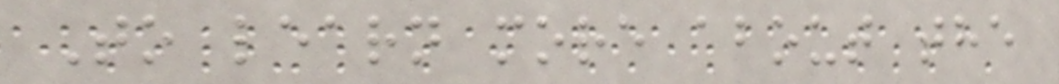To learn more about the
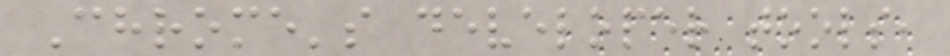Chrome's developer tools,
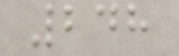248
